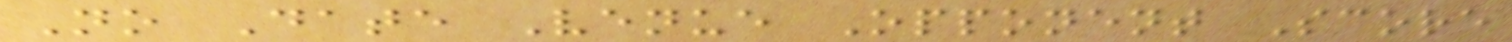No Date Venue Opponent Score
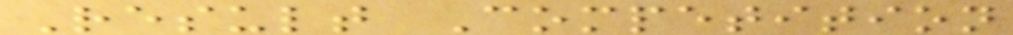Result Competition
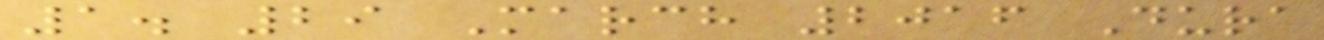1. 29 March 2016 Dura
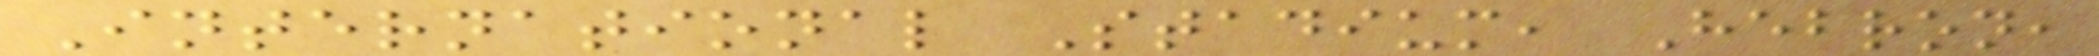International Stadium, Hebron,
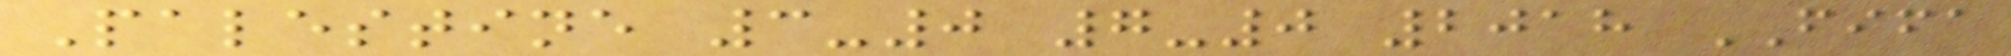Palestine 3-0 7-0 2018 FIFA
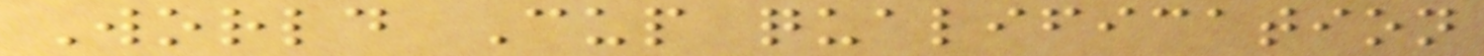World Cup qualification
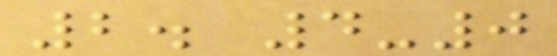2. 4-0
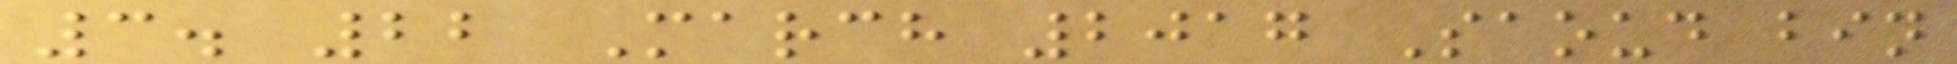3. 22 March 2017 Saoud bin
